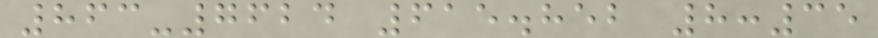863-7624 615.852 8:35
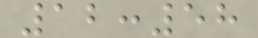12:58
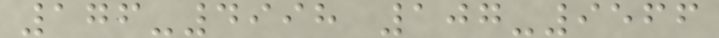176-4998 107-9566
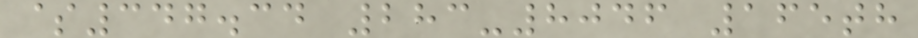$347.34 283-8046 165th
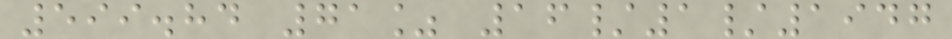599.84 71% 16/1/1947
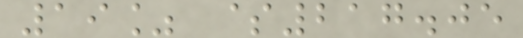19% $217.05
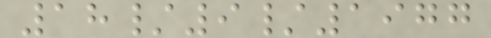18/9/1977
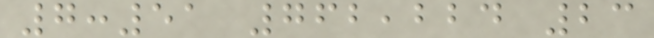7:51 762,224 23
